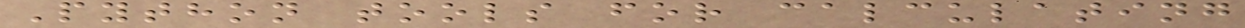Python tools for calculating
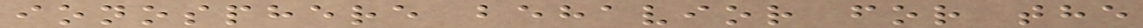ionosphere behavior for the
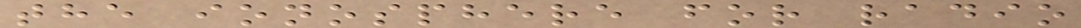the ionosphere for radio
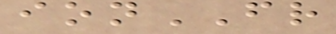ionFR
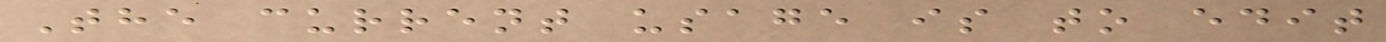The current usage is to edit
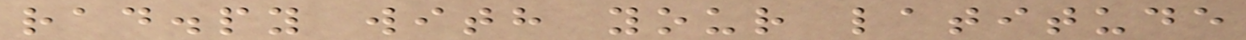rad.py with your latitude
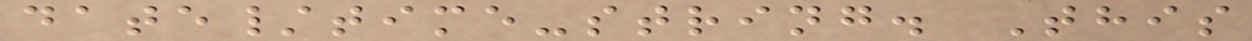date/time-string. This
